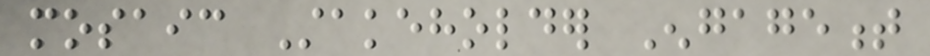mosaic Stakeholder Engagement
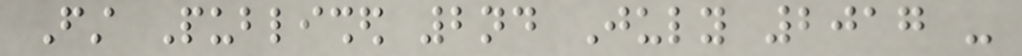First Published 2nd July 2017 -
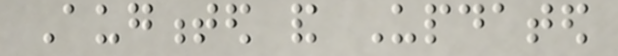Augmented and Updated
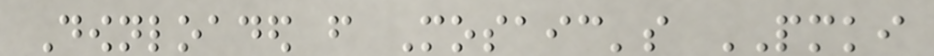Downloaded from Mosaic's PMKI
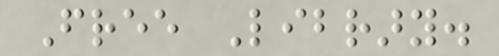Free Library.
